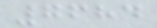7684
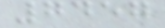7457
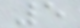5
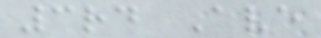3rd Ave
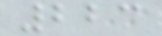223
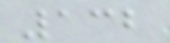132
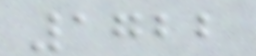1722
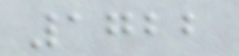1722
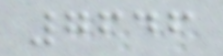7646
